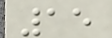15
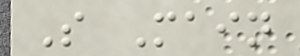S Main
